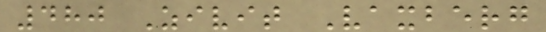480 Zivit Vaxberg
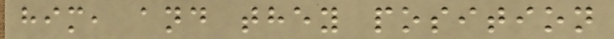him, and they position
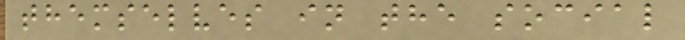themselves in the social
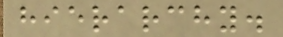hierarchy.
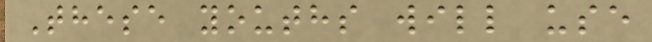These youths will use
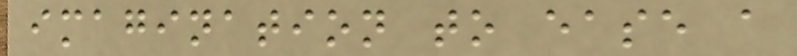imagination to ease a
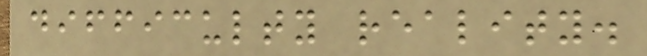difficulty reality.
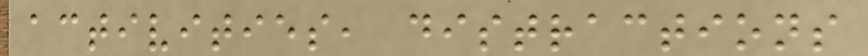activities, distractions
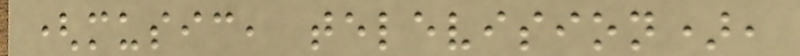(music, television),
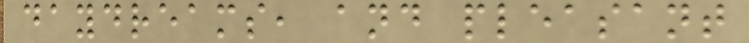daydreams, and pleasant
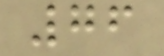76
